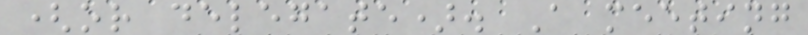(or delegate). A meeting
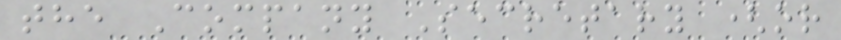the Company Secretary (or
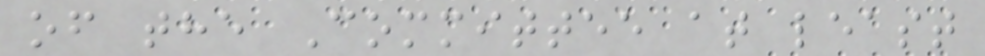of the Committee at least
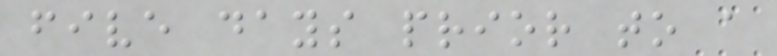five days prior to a
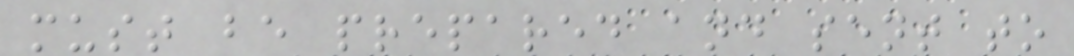must be prepared and sent to
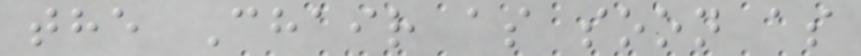the Chair as soon as
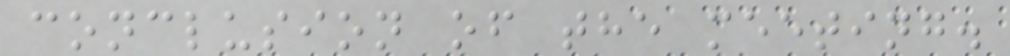conclusion of the meeting.
